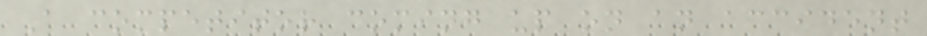A competitor coming up on an accident
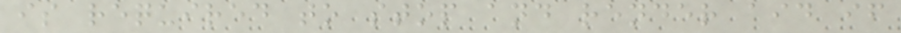is required to stop and render aid if
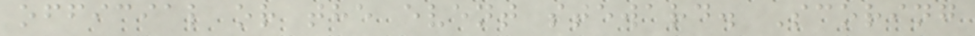official or the event steward. Scoring
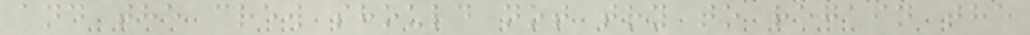and the crew should not try to regain the
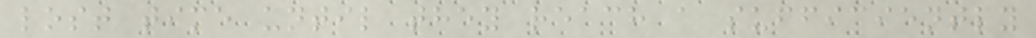lost time until they reach a sufficiently
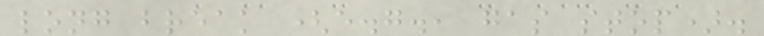long break (e.g., gas stop).
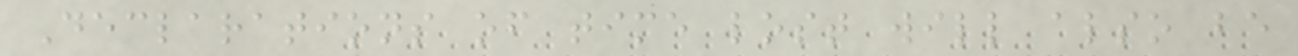Declarations of time lost will also be
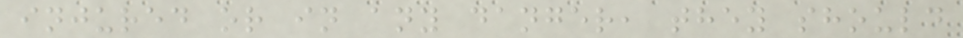injured or in any danger, they should
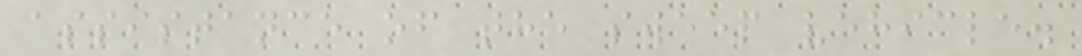assistance of the sweep vehicle.
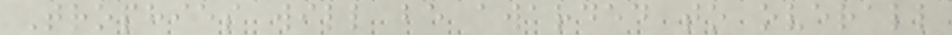Trophies will be awarded to overall
